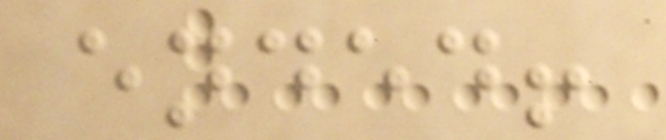ended!
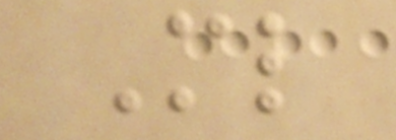Ml
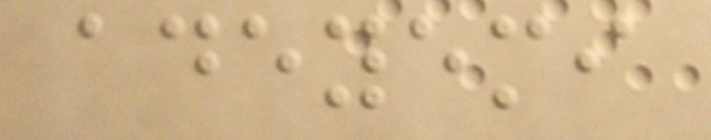adeyemi
